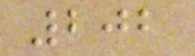202
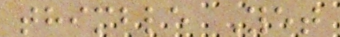thimble Yet
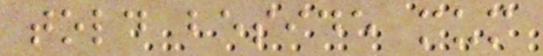told beside mum
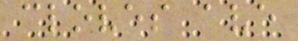cloves ave
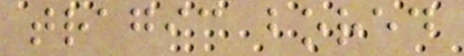tragic bored
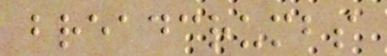breadcrumbs
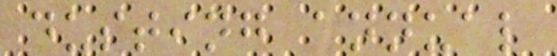dusting annual
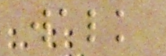walk
